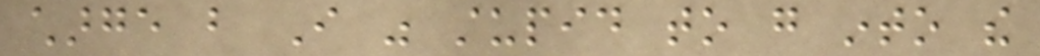charge but I was stupid to go into the
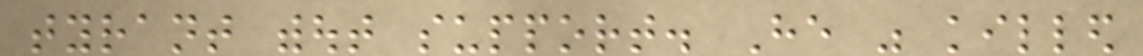tyrant without support. He was killed
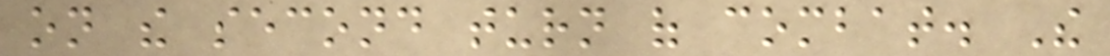on the second turn of combat. The
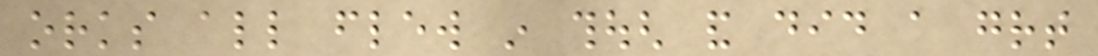orks all flew in though and did a great
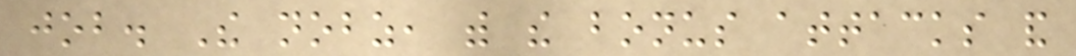job. The nobz, with the bonus attacks and
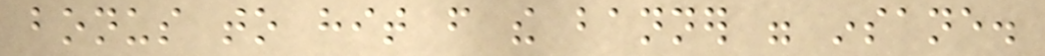bonus to hit from the banner were insane.
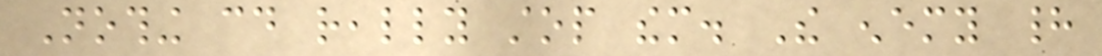Nothing could really stop them. The enemy had
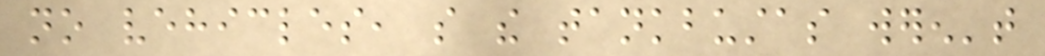no vehicles, so the tankbustas weren't
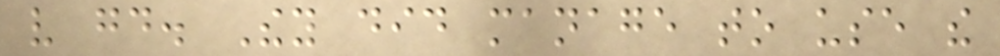very good. They did manage to use the
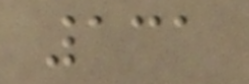131
